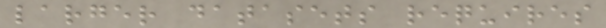larger datasets requires
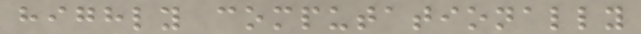highly computationally
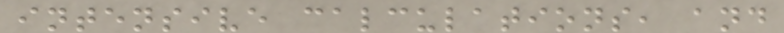intensive calculations, and
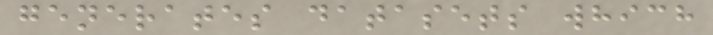generates datasets which
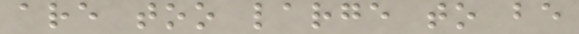are too large to be
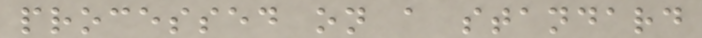processed on a standard
